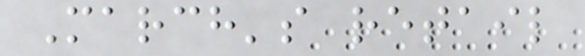March's retail
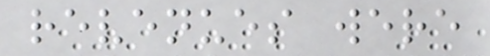revenues were
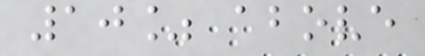10% above
